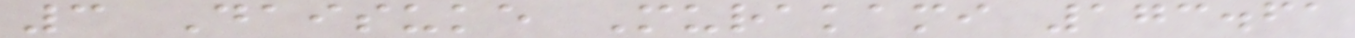3 Daisuke Murakami 173.61
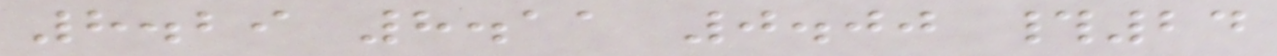8.29 8.11 0.00 #24
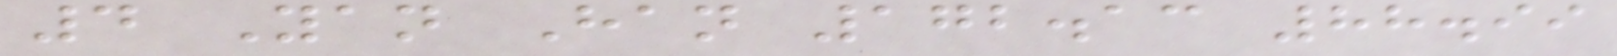4 Yan Han 172.13 88.99
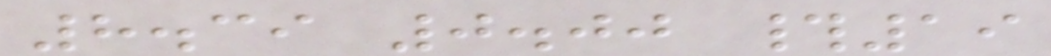8.39 0.00 #19
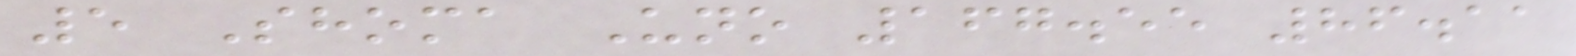5 Shoma Uno 167.55 86.11
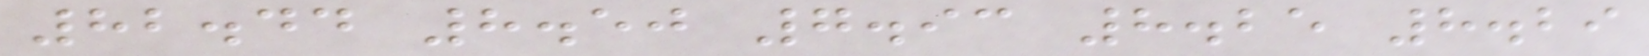82.44 8.50 7.93 8.25 8.29
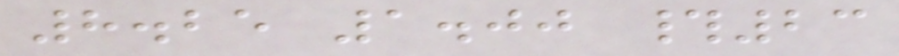8.25 1.00 #23
